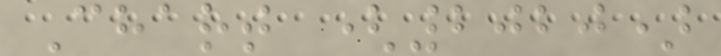Chart (2020)
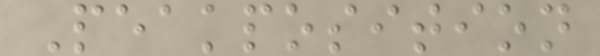Peakposition
